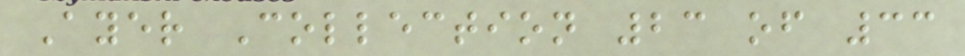Ayer Collection 23 of 33
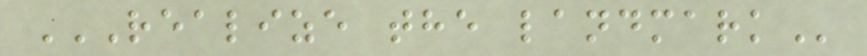REALIZE THE LANDMARK
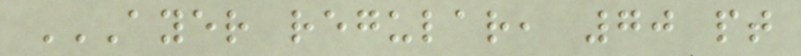AYER REGULAR, 70 PT
